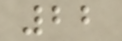22
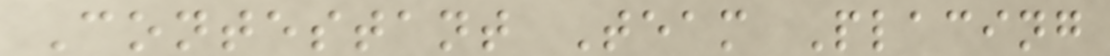Contestant Team Placing
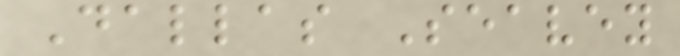Dallas Seavey
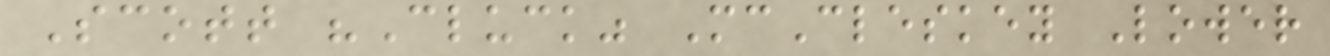Scott "Cluck" McCleskey Lower
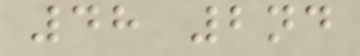48 2nd
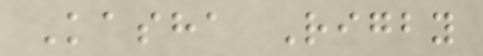Kasha Rigby
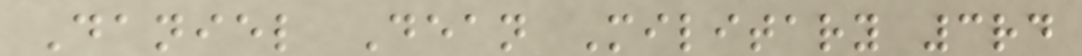Daniel Dean Military 3rd
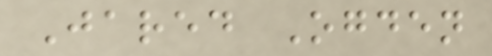Jared Ogden
